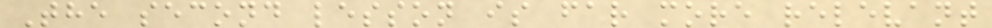The second lesson is far more relevant
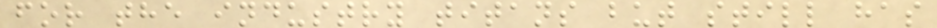for the industry titans but still has
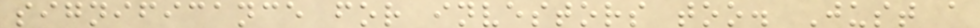significance for investors too. Just a
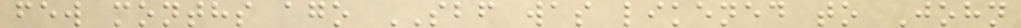few months ago SBF was likened to John
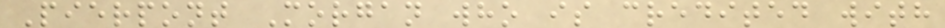Pierpont Morgan who is credited with
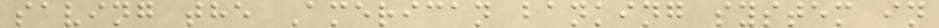saving the American banking system in
